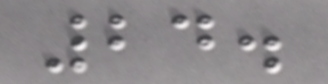24.
